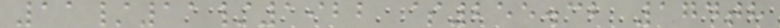11/11/1922 $255.32 174th
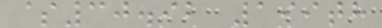$30.92 199th
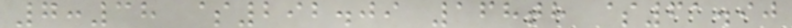7:38 $292.09 168th $61.90
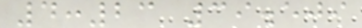4:23 39.509
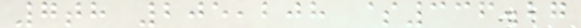7th 205,208 $336.27
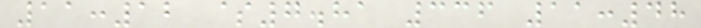11:12 $7.81 336 11:48
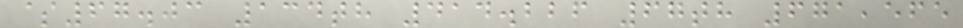$67.03 134th 414.226 67th 671,565
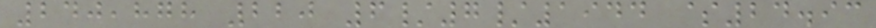240,878 220 6/7/1944 $24.93
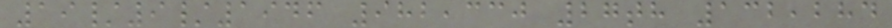19/9/1946 982,330 27th 132,284
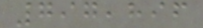797,896
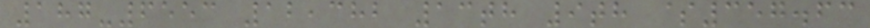187-6553 12,382 13th 9th $357.63
